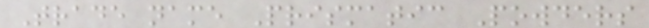Trade name Prismatic Powders
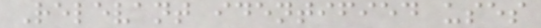Relevant identified uses
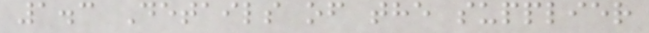1.3 Details of the supplier
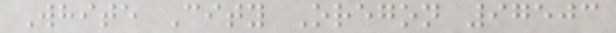White City Oregon 97503
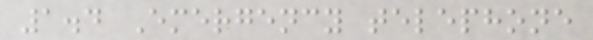1.4 Emergency telephone
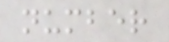number
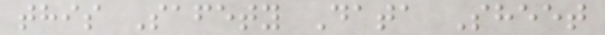this Safety Data Sheet
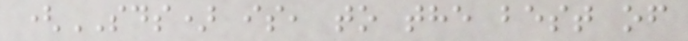(SDS) is, to the best of
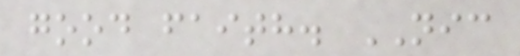good faith. NIC
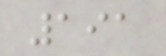191
